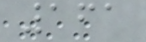161
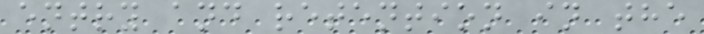entry and retention in the
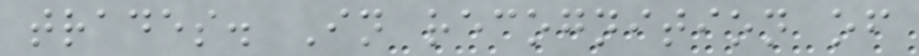trades. In recognition of
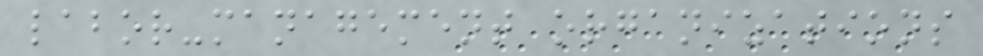labor-management organizations
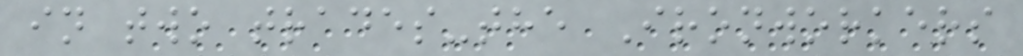in two trades-the Ironworkers
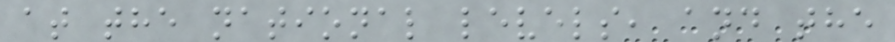at the national levels, and the
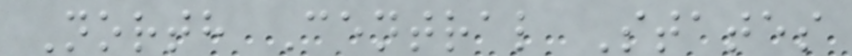North Central States
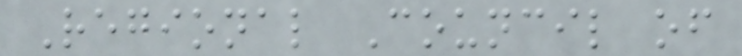Regional Council of
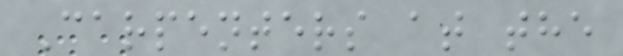Carpenters at the
